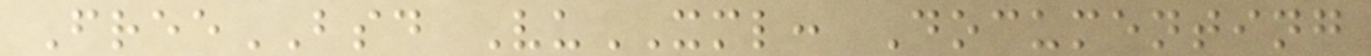FreeBSD VuXML: Documenting
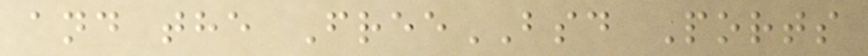and the FreeBSD Ports
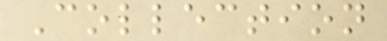Collection
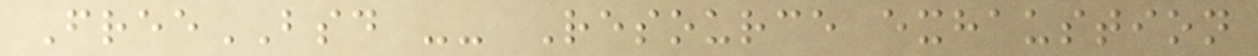FreeBSD -- Resource exhaustion
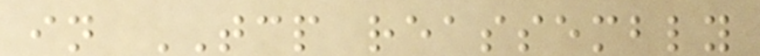in TCP reassembly
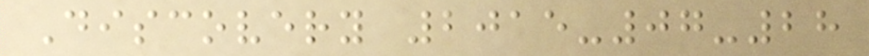Discovery 2015-07-28
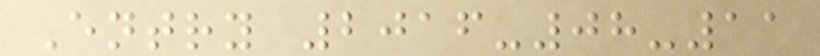Entry 2016-08-11
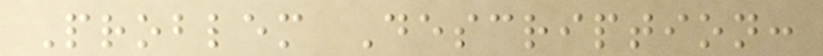Problem Description:
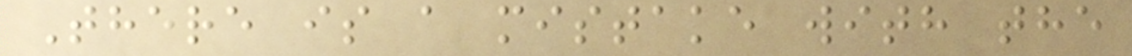There is a mistake with the
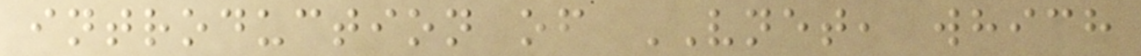introduction of VNET, which
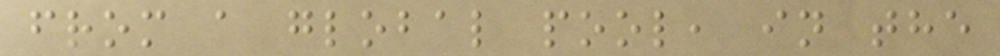from a global pool, in the
